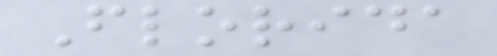Florida
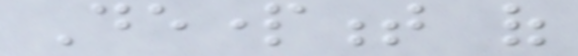Department of
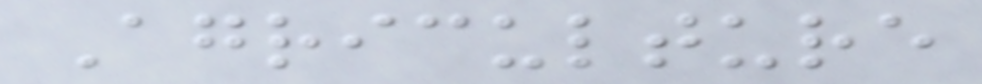Agriculture
